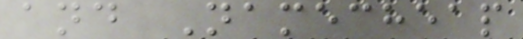and Namecheap
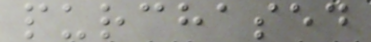purchased
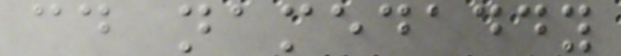cd namedaddy
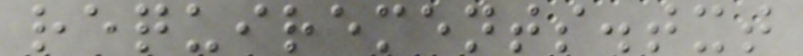requirements.txt
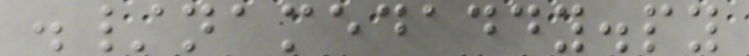./namedaddy.py
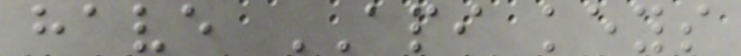have API keys
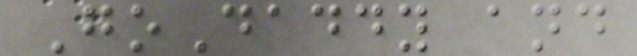GoDaddy and
